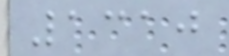1310
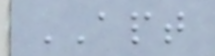APT
